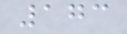173
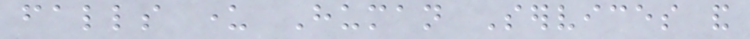falls under Human Services and
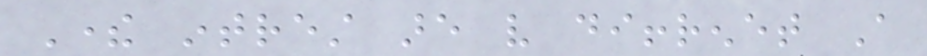There intrest are very diffrenet A
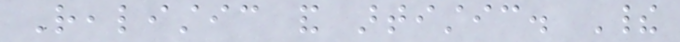Realistic and artistic. Their
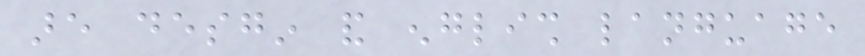are desgin and english language
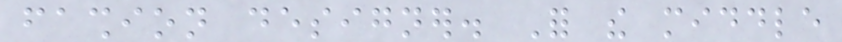fashion designer. For the middle
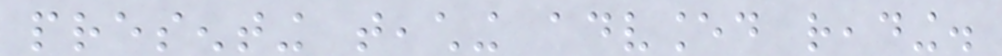presenting teaching advanced reading.
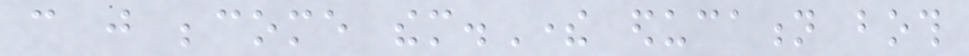can just become them.There education both
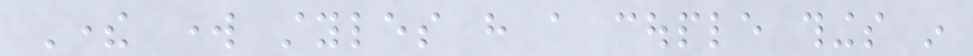There work styles have a couple things in
